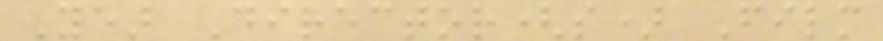Year Director(s) Film
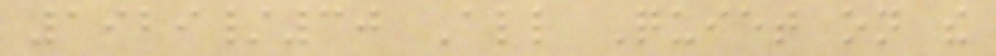1929/30 All Quiet on the
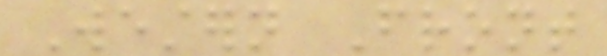Western Front
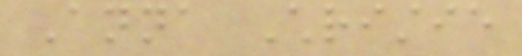Anna Christie
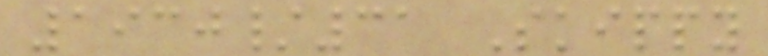1930/31 Skippy
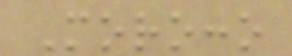Morocco
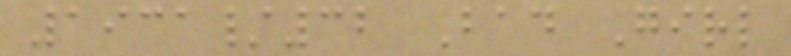1931/32 Bad Girl
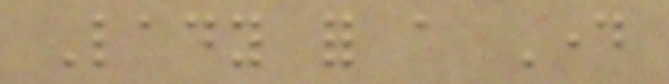Lady for a Day
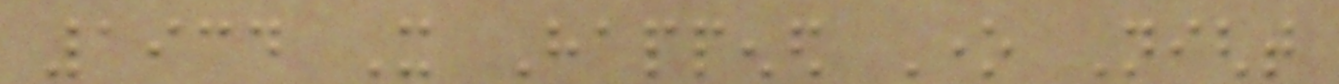1934 It Happened One Night
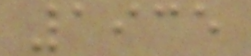1935
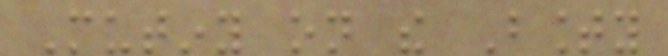Mutiny on the Bounty
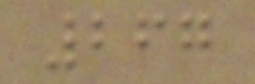267
